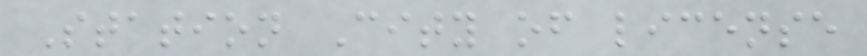Station City of license
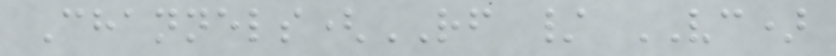Channels(RF / VC)
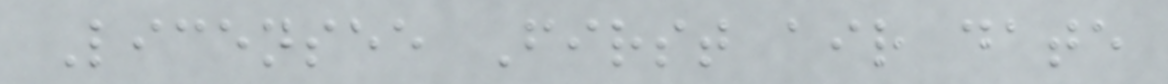Licensee First air date
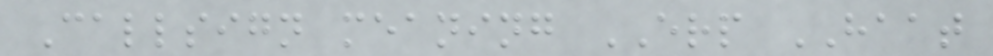Callsign meaning ERP HAAT
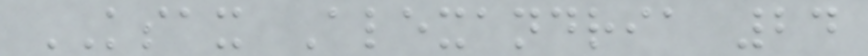KSAX Alexandria 24
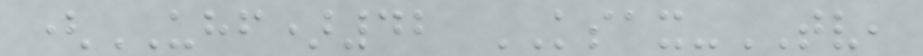(UHF)42 KSAX-TV,
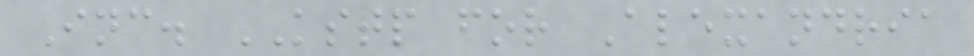Inc. KSTP for Alexandria
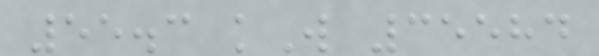55.3 kW 35584
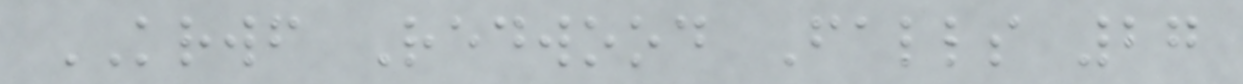KRWF Redwood Falls 27
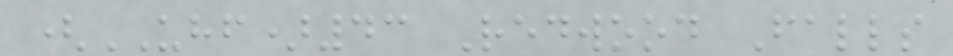(UHF)43 Redwood Falls
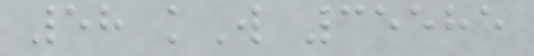58 kW 35585
